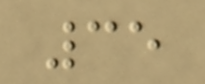35
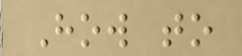How to
